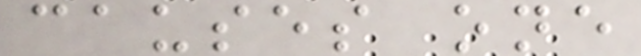causes one
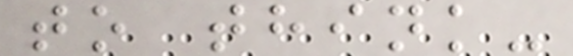to think-
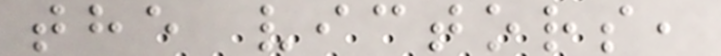the victors,
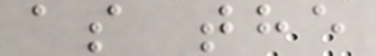as the
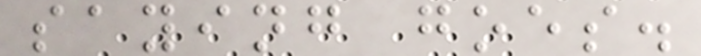saying goes.
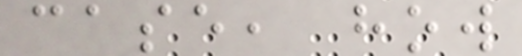case, how
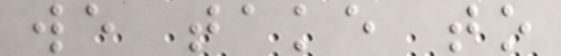we take to
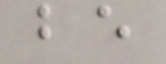be
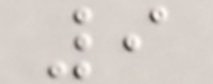9
